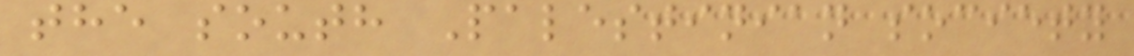the south Palestinian society
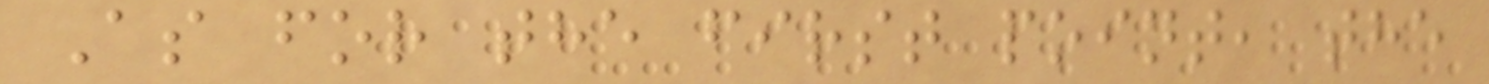As for the first point, the
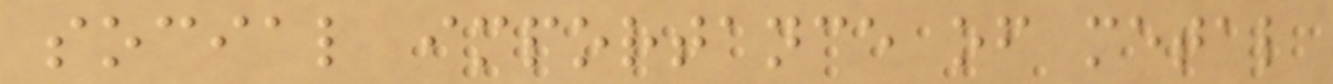social importance of metal
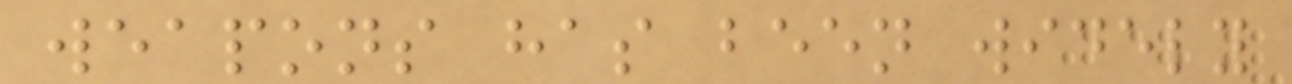weapons has been widely
